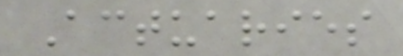Actuaries
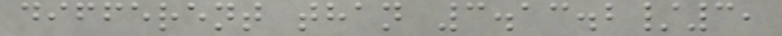different than 3.13.2/3,
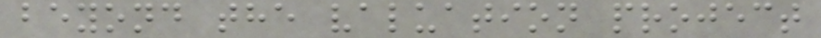beyond the valuation project
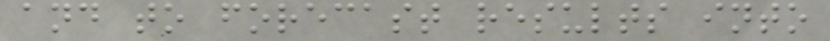and to forecast results into
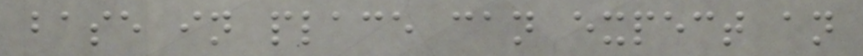base in place can expect an
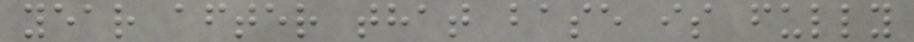year after that base is fully
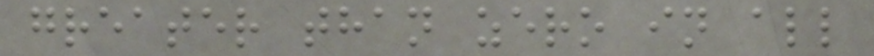greater than zero in all
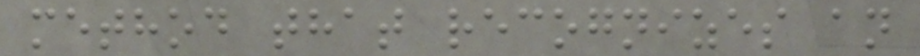method that recognizes an
